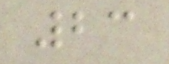23
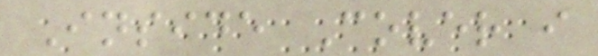Inside Cover i
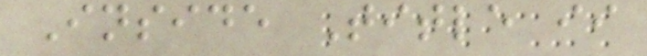Inside Title ii
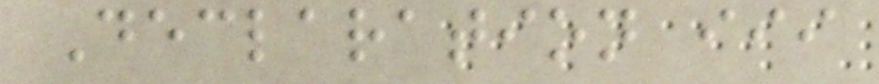Declaration iii
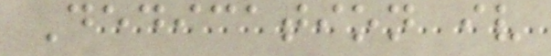Dedication iv
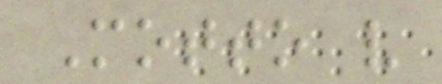Motto v
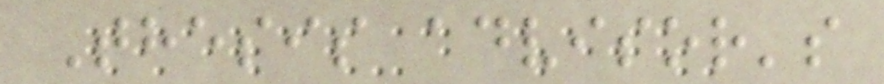Thesis advisor's
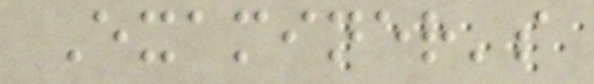Examiner's
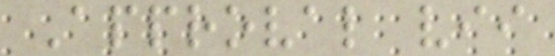Approval vii
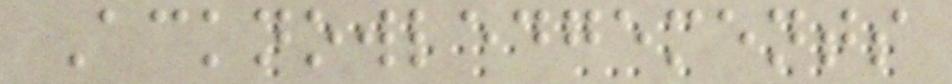Acknowledgements
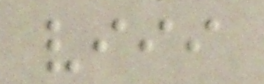viii
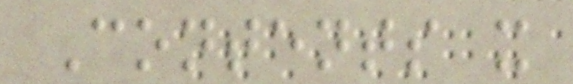Contents x
